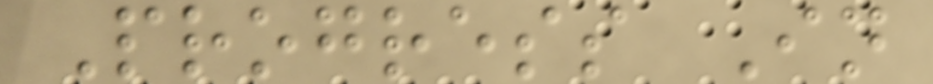Progress In
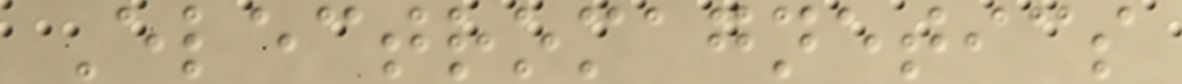Electromagnetics
